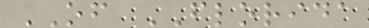OF FLORIDA
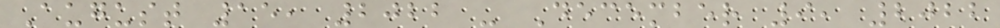August 15, 2022 - December 9, 2022
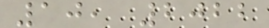10, 2022
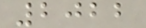2022
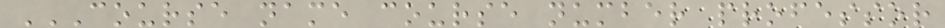COURSE NAME COURSE NUMBER PROFESSOR
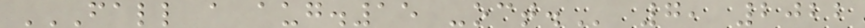FALL A AUG.15 -OCT. 7, 2022
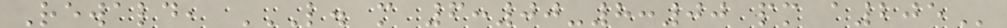Rewald, L. M 6:00-8:00 PM A205
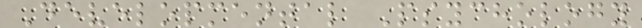Developmental Psychology
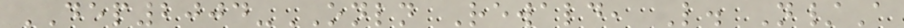DEP2004-ONLN Rewald, L. N/A
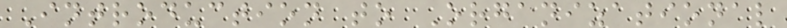Introduction to Organizational
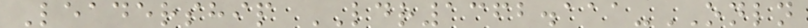Leadership LDR1362.111-ONLN
